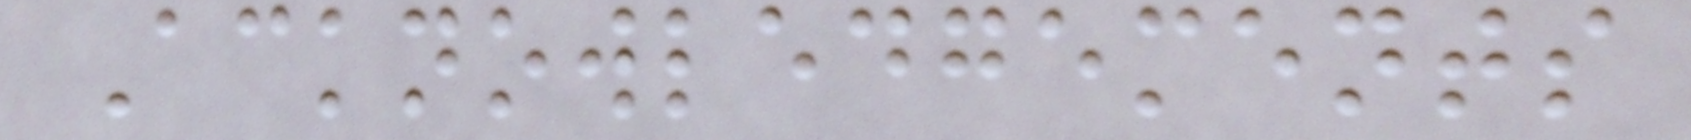Acknowledgements
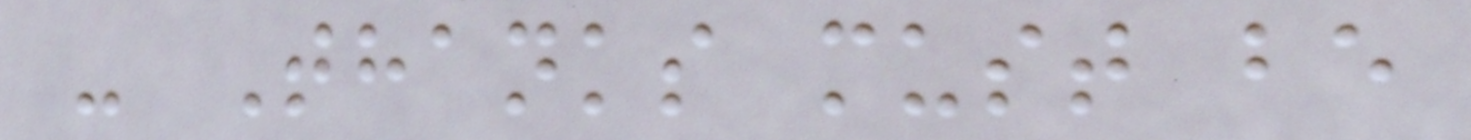- Thanks must be
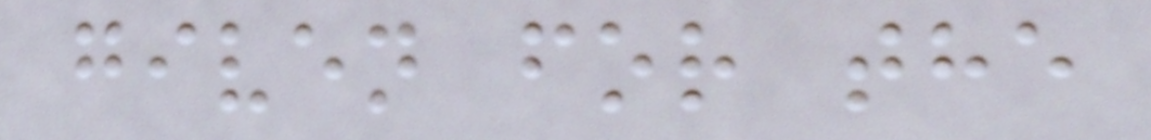given for the
